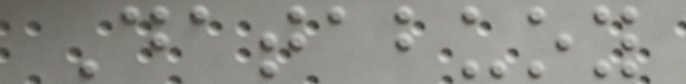Databuoy
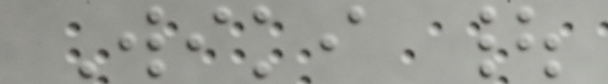Wiki |
